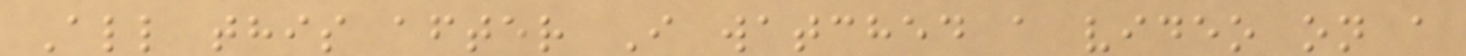All this after I watched a video on a
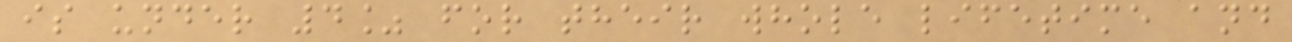is under 4% for their whole lifetime and
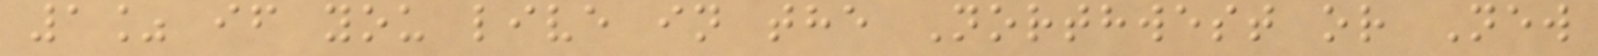1% if you live in the Northwest or New
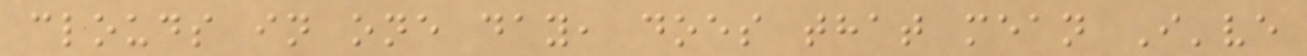clouds in one day, does that mean I've
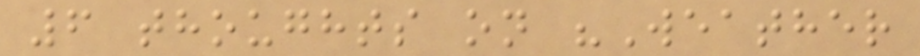6 thoughts on "Weather
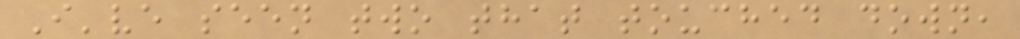I've seen two that touched down,
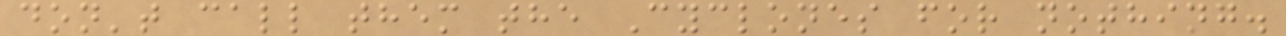don't call them the Cyclones for nothing.
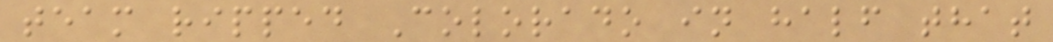team ripped Colorado in half that
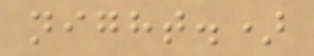night.)
